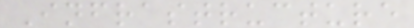Infrastructure
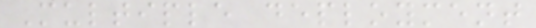Multiple deployment
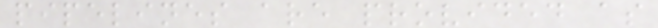pipelines are provided as
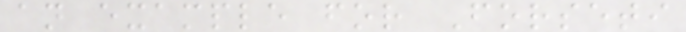an example for Forseti
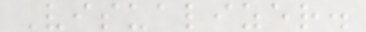Visualizer.
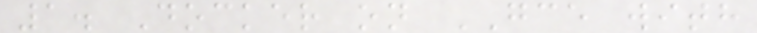1. Docker on GCE with
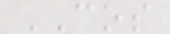COS
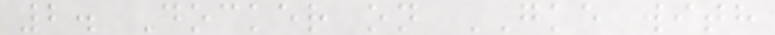2. Docker on GKE with
